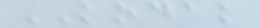KODAK
